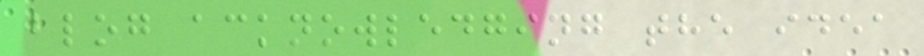blog acknowledging the idea
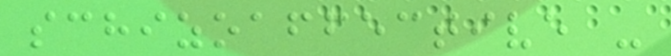schizoaffective -
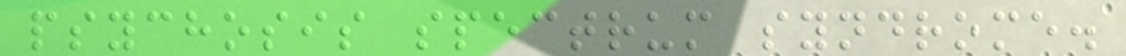psychosis spectrum syndrome.
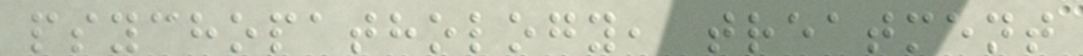psychopathology, treatment
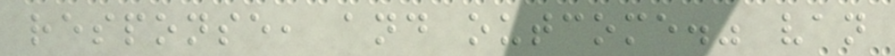response, and outcome." van
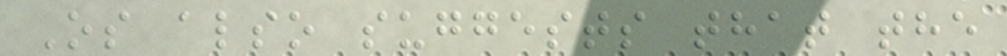Os also suggests that the
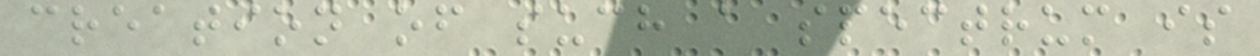creation of such a spectrum is
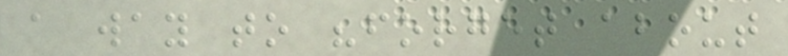a way to "forget about
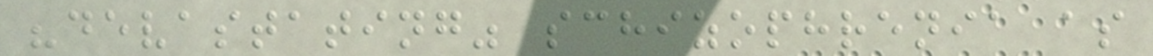"devastating" schizophrenia as
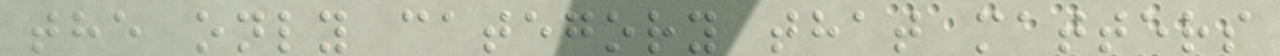the only category that matters
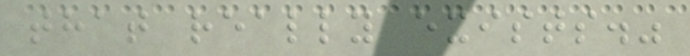that really exists."
